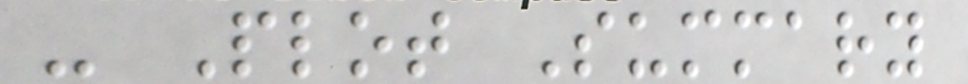- Plot Summary
